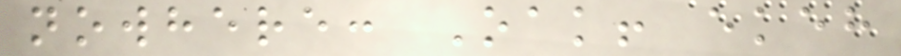nowhere: Oak! ekeh
